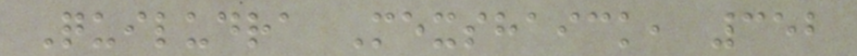Quiludra Mexshaick, 352
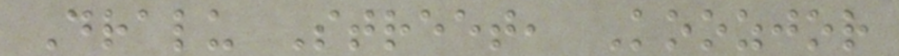Dralu Street, Koozjor
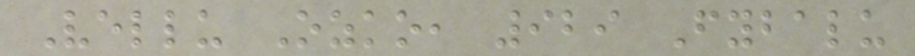Vellu Ozko, 929 Fybalu
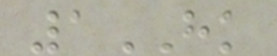1HK
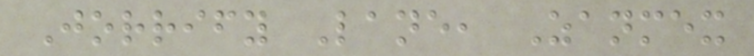Jorrify Lane, Zanmex
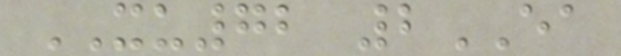XU72 2EA
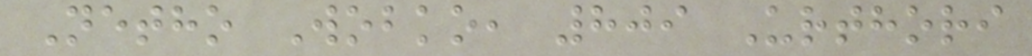Netho Wobko, 809 Urthori
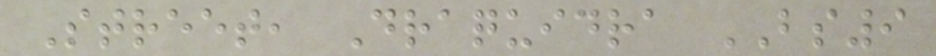Street, Draquidra BS9
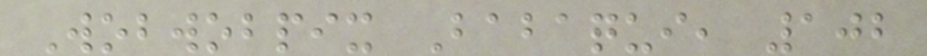Wobwobpix Babaqui, 102
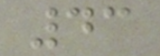43
